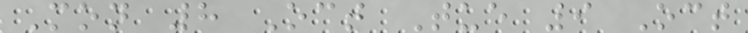Mon 8 Oct Tue 9 Oct
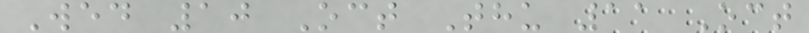Wed 10 Oct Thu 11 Oct
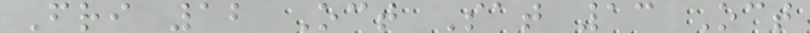Fri 12 Oct Sat 13 Oct
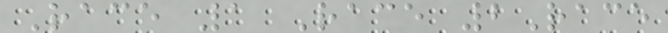Race 1 Race 2Race
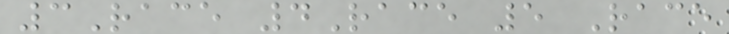3Race 4Race 5 Race
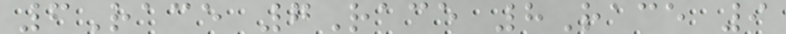6Race 7Race 8Race 9
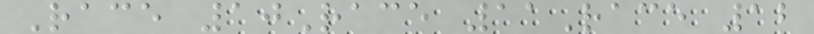Race 10Race 11Race 12
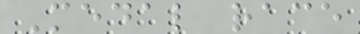Medal race
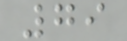79
